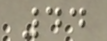44
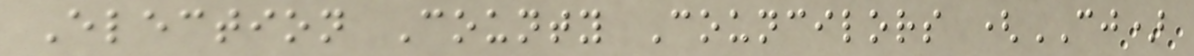Election County Councilors (CJ)
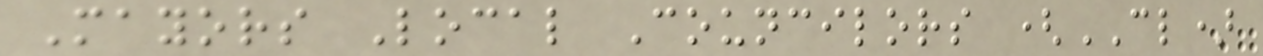Mayors Local Councilors (CL)
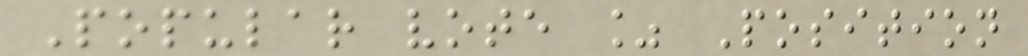Popular vote % Position
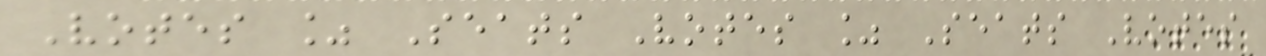Votes % Seats Votes % Seats Votes
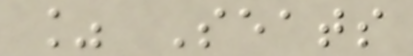% Seats
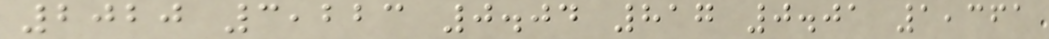2020 3,223 0.04 817 0.01 1,361
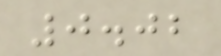0.02
